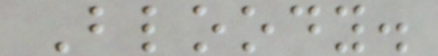Bloody.
